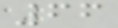66
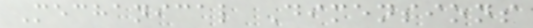Mechanical Dimensions
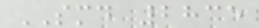SMD 2835
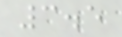3.5
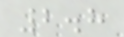2.8
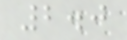2.0
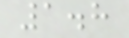1.8
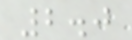2.0
